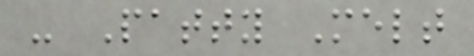- Patty Melt
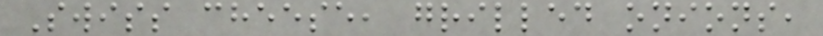Swiss cheese, grilled onions,
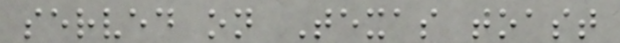served on Texas toast
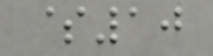$10
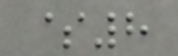$8
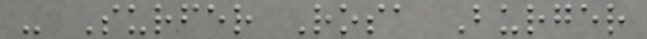- Surfer Rosa Burger
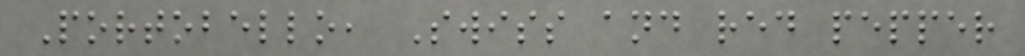Portobello, Swiss and red pepper
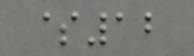$12
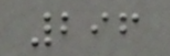296
